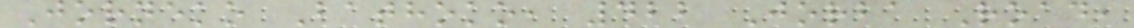Jorneko Bathoko, 422 Jorba Road,
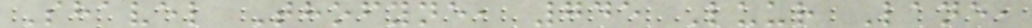Shavel Thofyne, 745 Luur Lane,
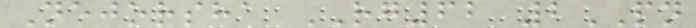Nejorsha RG62 2PN
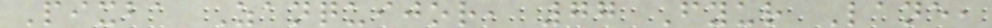Pixba Zanquijor, 77 Fyur Lane,
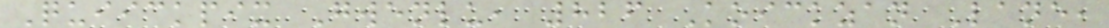Quiickpix Gwenlu, 826 Koickzan Lane,
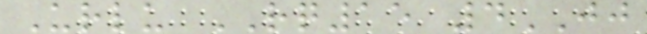Urlu RQ15 4JJ
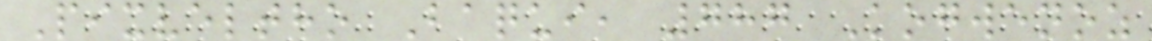Pixveltho Baqui, 787 Kogwenoz
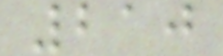210
